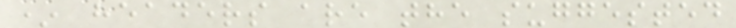* headers are the suggested
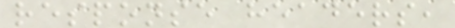response headers,
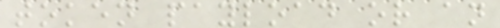token payload or an
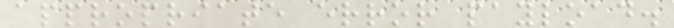appropriate error payload.
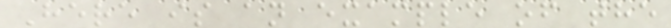Here is an example of the
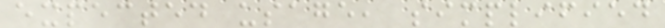expected usage, simplified
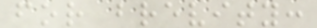for brevity:
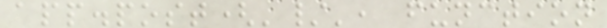app.post('/', function
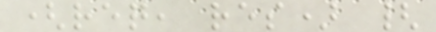(req, res) {
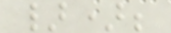});
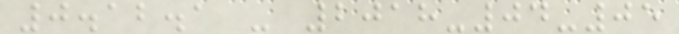0.12.1 - 2018-04-05
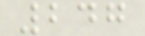247
